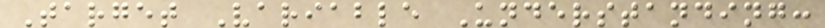Target Variable Understanding:
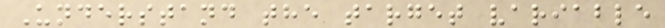Understand the target variable
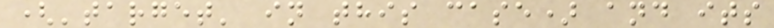('target' in this case) and its
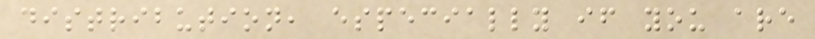distribution, especially if you are
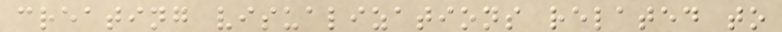creating visualizations related to
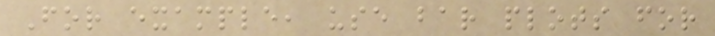For example, use bar plots for
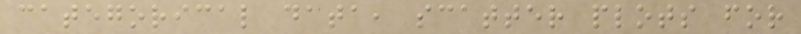categorical data, scatter plots for
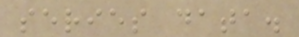series data.
